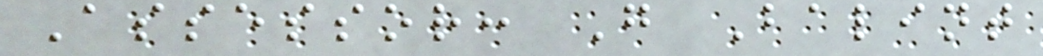Assessor: G Balint
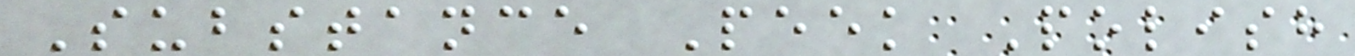Substance Peek Polish
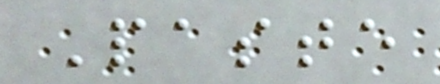Paste
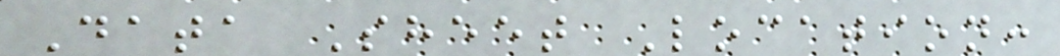Data Sheet Location:
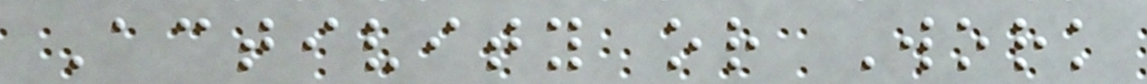Activity or Work
